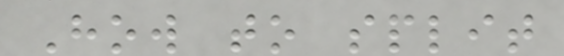How to split
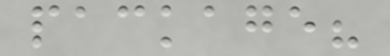package?
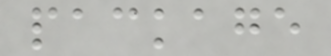package
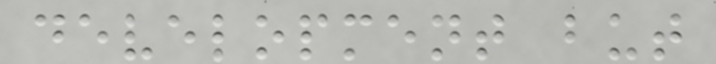development but
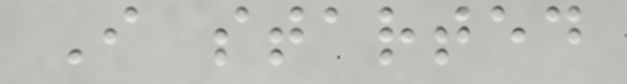I started
